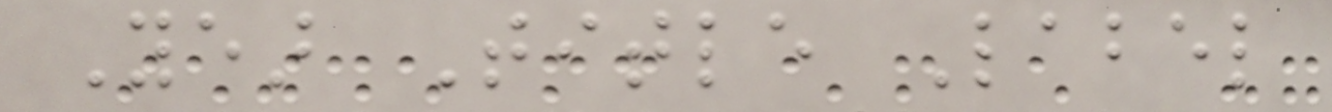Year Title Label
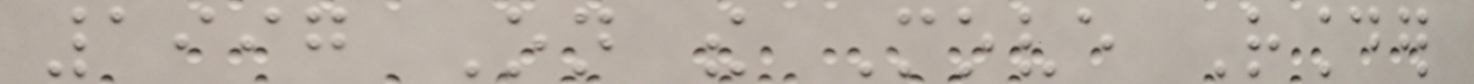1997 On the Move Rounder
